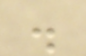.
